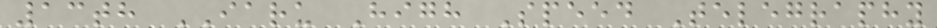13th IARU High Speed Telegraphy
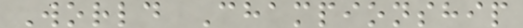World Championship
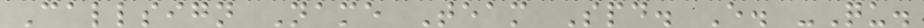Callsign Name Team Spd. E. -Qu.
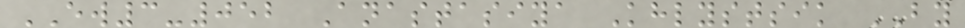EW3-052 Anastasiya Khlystsik BY
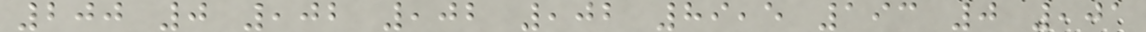200 0 ,02 ,02 ,02 89,5 193 0 ,01
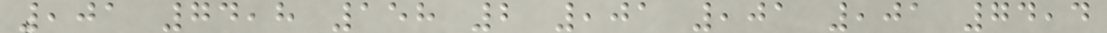,01 74,8 158 2 ,01 ,01 ,01 74,4
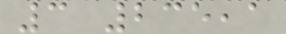3 235,1
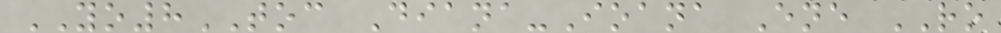YO8TOC Diana-Ioana Ene RO
